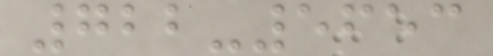722-5653
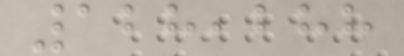128,288
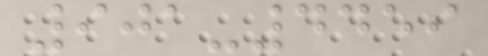901-4459
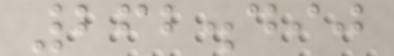262.490
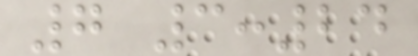7 3:24
